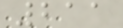211
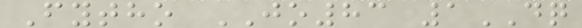Fytho JO83 1DQ
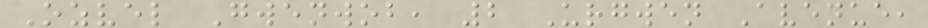Ozvel Gwenwob, 2 Urgwen Avenue,
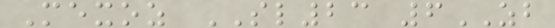Mexoz SL23 6ZB
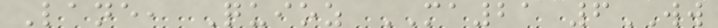Lane, Quioz MA21 6WW
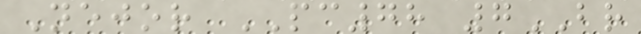Nejor PC78 7BR
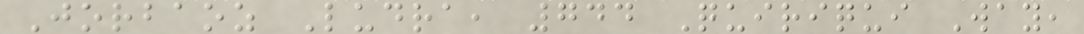Jorbaoz Ludra, 744 Quiriqui Way,
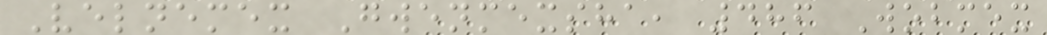Velnemex Gwenmexsha, 486 Wobmex
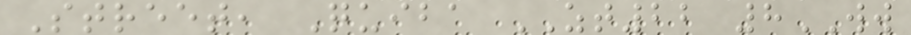Street, Quiba ZT22 8WW
